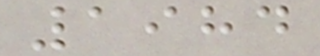1984
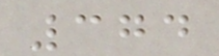374
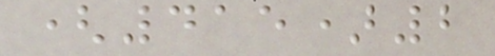(415)2
